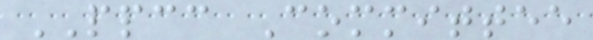PPCC Committee
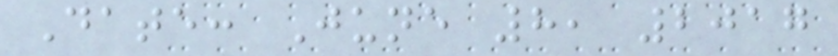Date: June 8, 2017
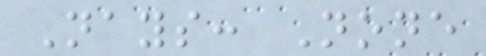Nays: None
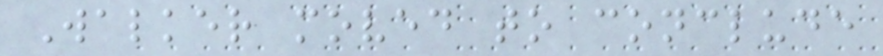Walker moved to conclude
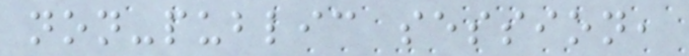non-public session,
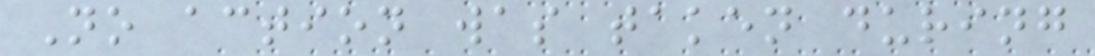No action was taken during
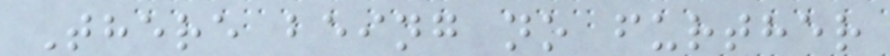There being no further
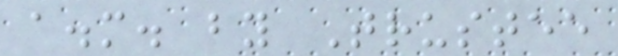a.m. by Trustee
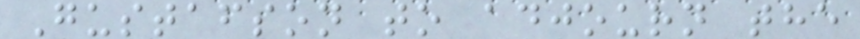Gustafson to adjourn the
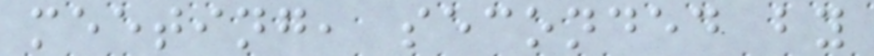meeting, seconded by
